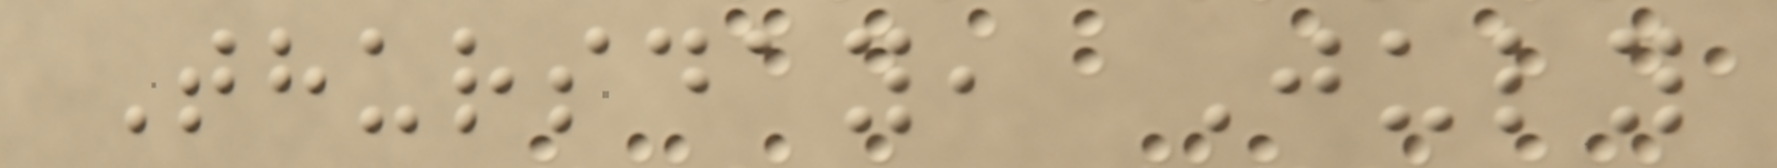Thursday, July
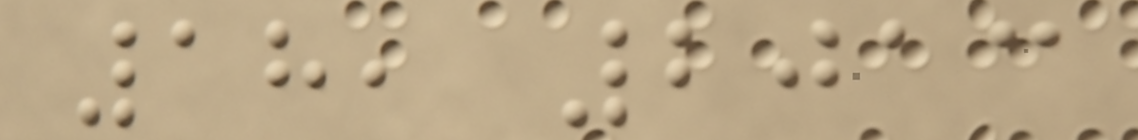18, 2013
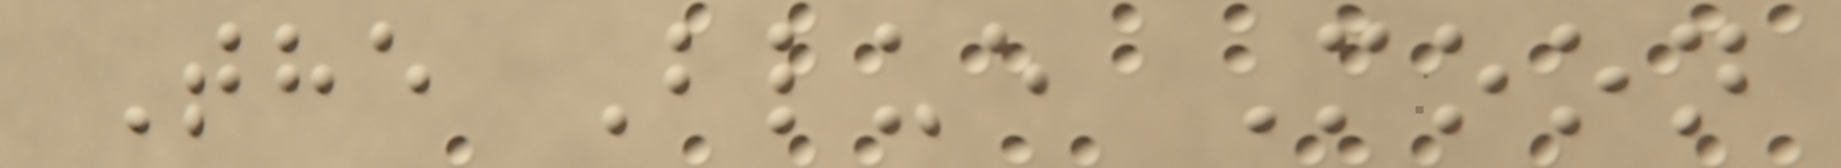The Blue Moon
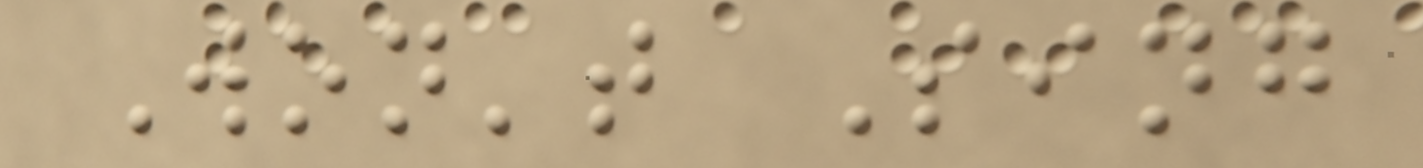Won't Sing
